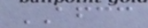AFCC
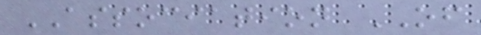ASSOCIATION OF
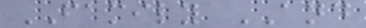FAMILY AND
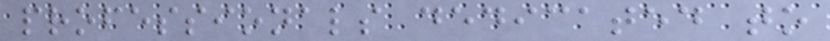professionals dedicated to
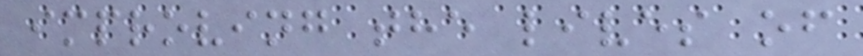improving the lives of
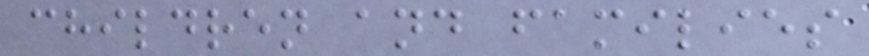children and families
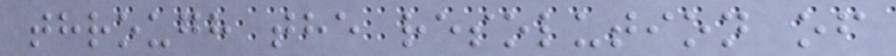through the resolution of
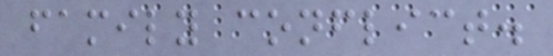family conflict.
